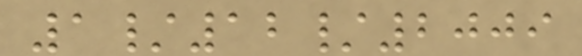1/12/2009
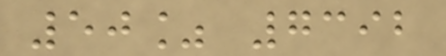50% 7392
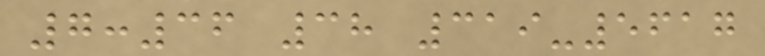7:36 38 319-5617
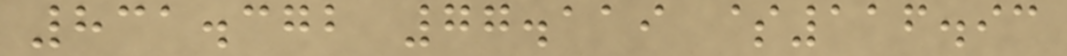831.372 77.119 $116.93
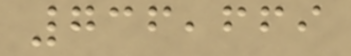736,669
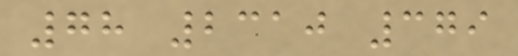78 2310 379
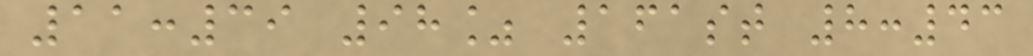11:39 98% 161st 8:43
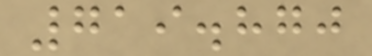719.870
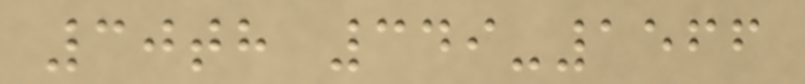30th 349-1566
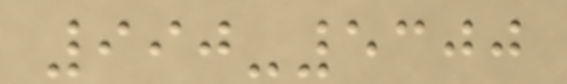990-5300
